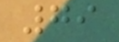79
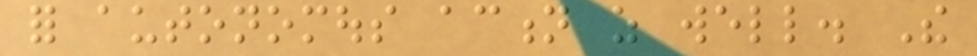for autonomous action as well. The
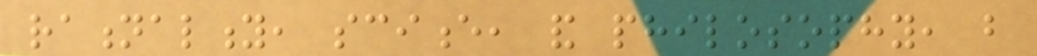rationality, science, and philosophy, but
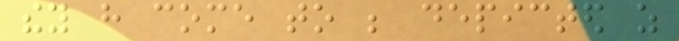they have come to be depicted as
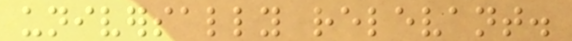universally relevant.
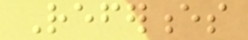References
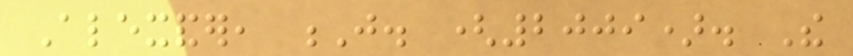Alexander, J. (2009). The
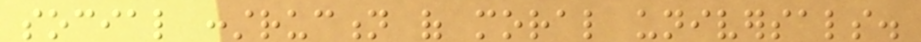social construction of moral universals.
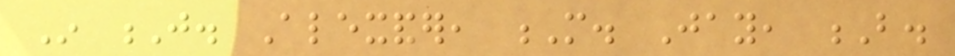In J. Alexander, M. Jay, B.
